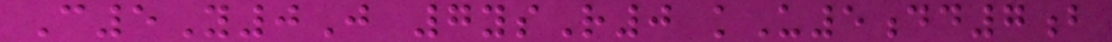C5Y0J 7ysR0 kU5dd7b
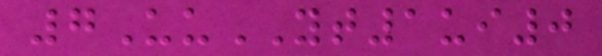7UuYT1ui0
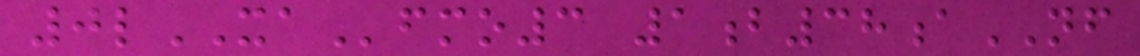0lXAfmo3 1b38aNF
